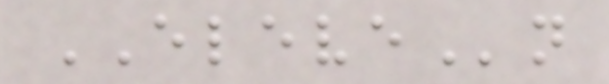ELEVEn
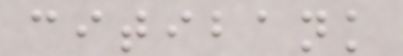citibank
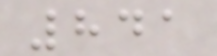841
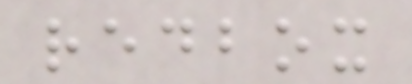redbox
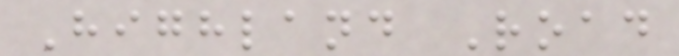Highland Road
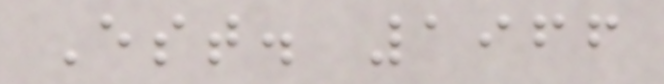Est. 1966
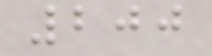200
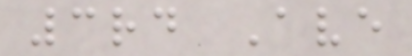3rd Ave
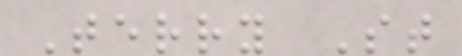Terry St
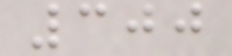300
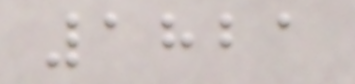1821
